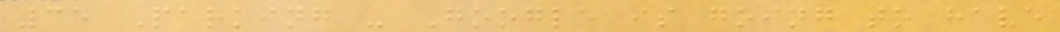35 Parking - Google is going to have
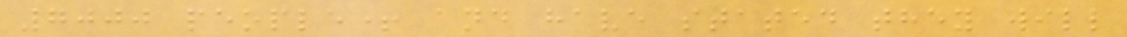7000 people+ and have stated they will
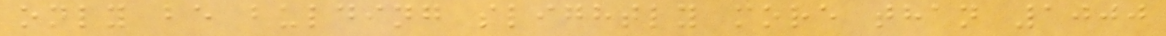only be bulding slightly more than 1000
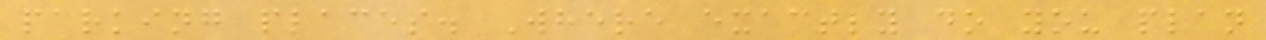parking places. Where exactly do you plan
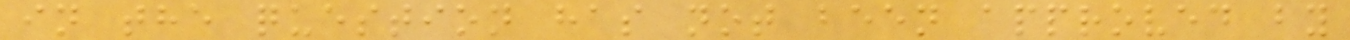in the question has not been approved by
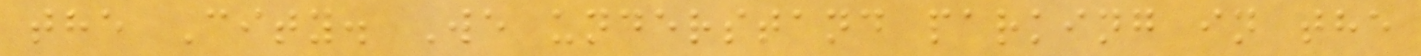the City. We understand parking in the
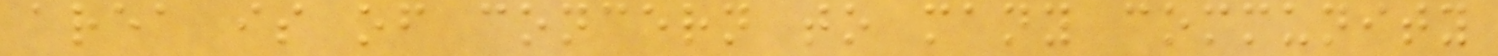area is of concern to many community
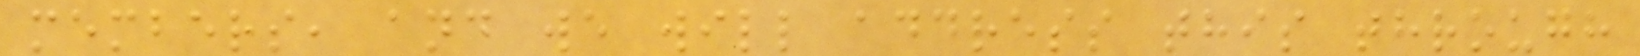members, and we will address this through
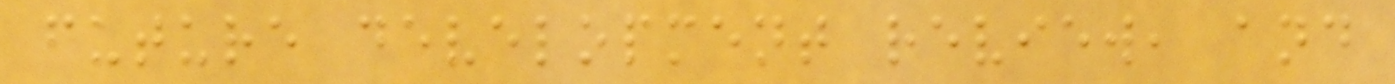future development review, and
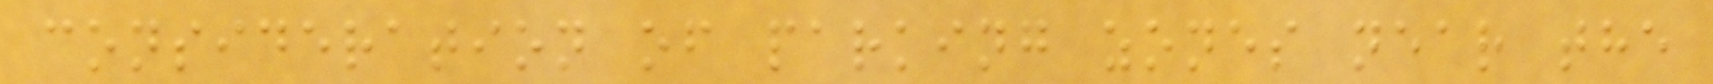consideration of parking zones near the
